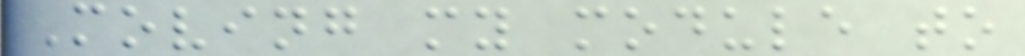Moving my module to
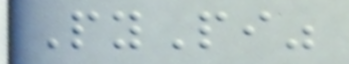PyPi"
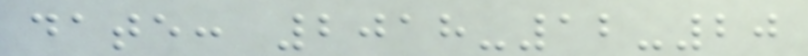date: 2018-12-20
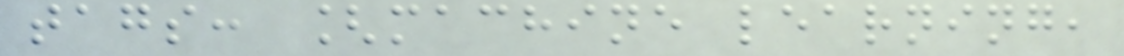tags: [machine learning,
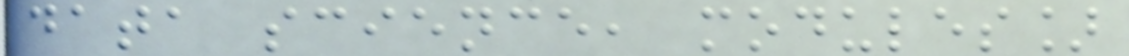data science, modules]
